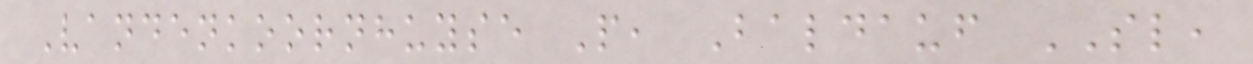Vandenkoornhuyse P, Baldauf SL,
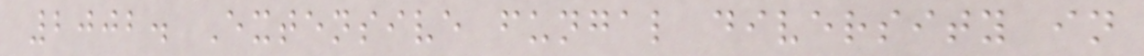2002. Extensive fungal diversity in
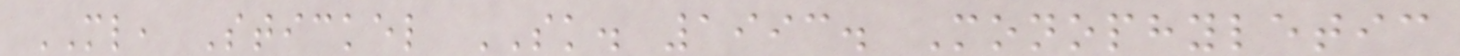ML, Stickel SK. 1993. Monophyletic
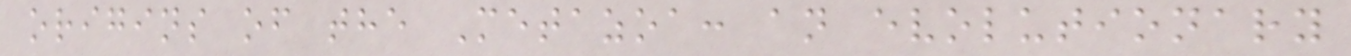origins of the Metazoa: an evolutionary
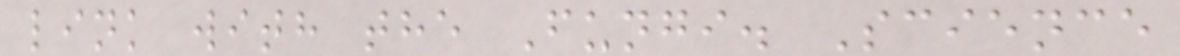link with the Fungi. Science
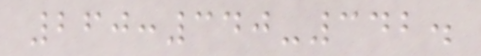260:340-342.
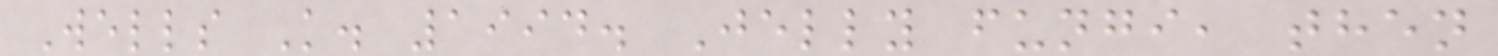Wells K. 1994. Jelly fungi, then
